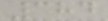384
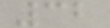32
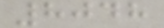8048
